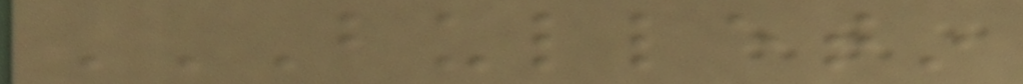BULLETIN
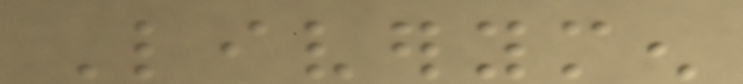Liverymen
